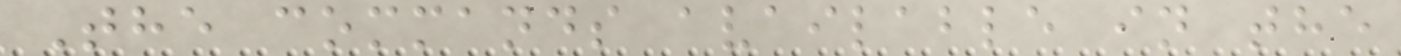The commands available in the
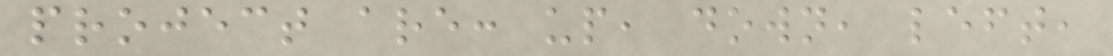project are: up, down, left,
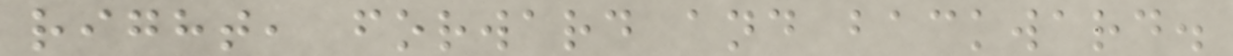right, forward and backward.
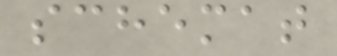schemat
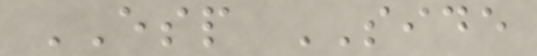ESP SIDE
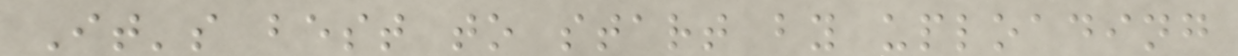It's best to start by uploading
